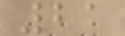21
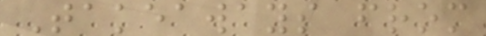Takeaways from
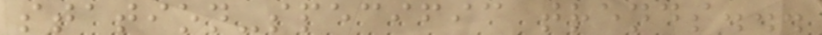station-specific trends...
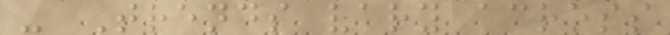- Trends vary across
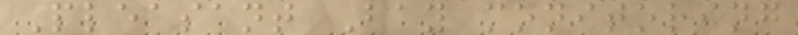Pleasant Bay monitoring
